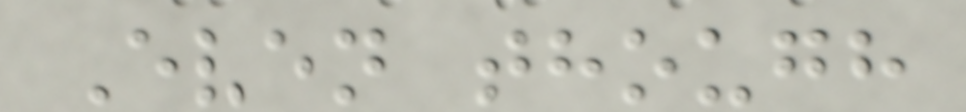Even though
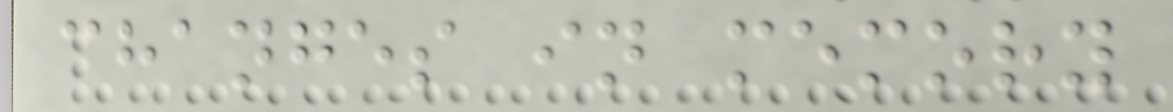changes in memory
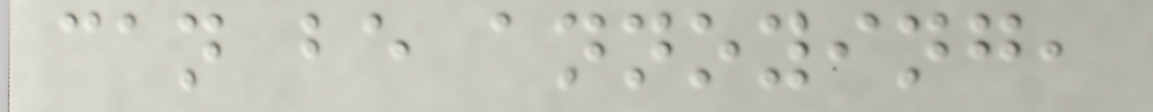can be annoying,
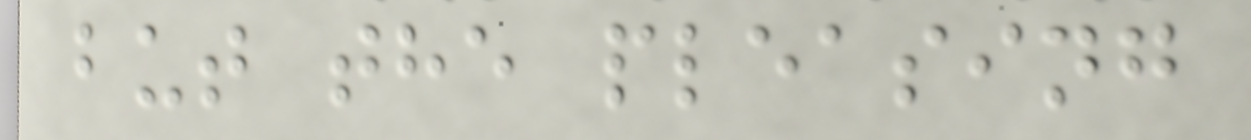but the pleasing
